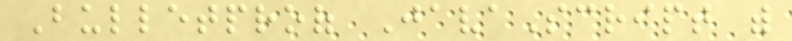Bulletproof JavaScript with
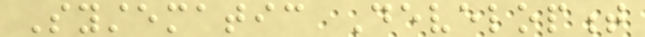Systematic Development
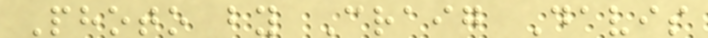Photo by Craig Davis
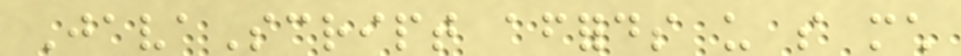JavaScript affords us so much
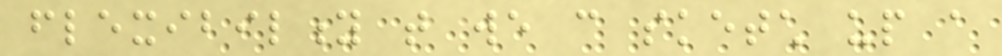flexibility that we can sketch up a
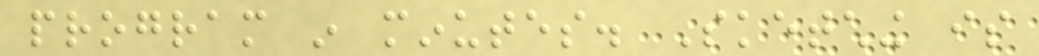program in minutes. Sketching is
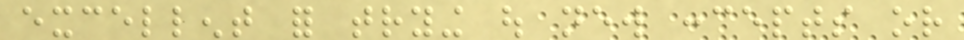excellent for trying out new concepts or
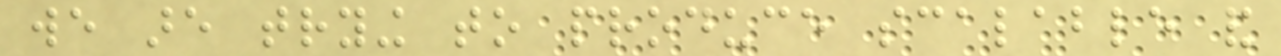we are trying to produce scalable and
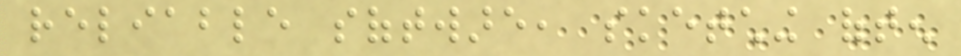reliable software, sketching often
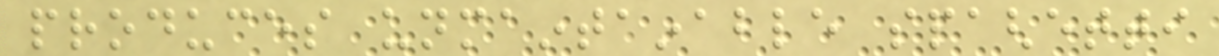produces unmaintainable spaghetti
